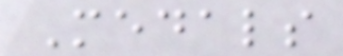Medals
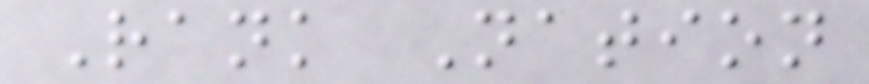Rank Nation
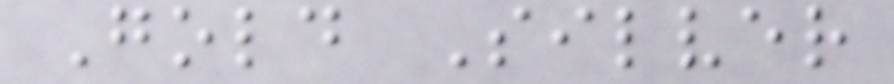Gold Silver
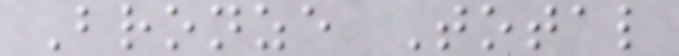Bronze Total
